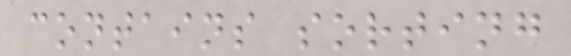contains sorting
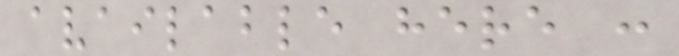available here :
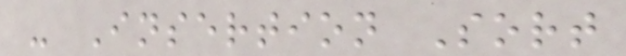- Insertion Sort
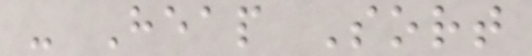- Heap Sort
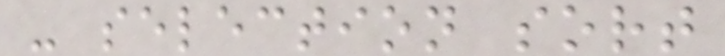- selection sort
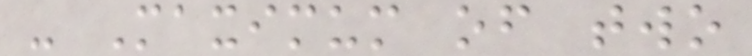- Maximum of two
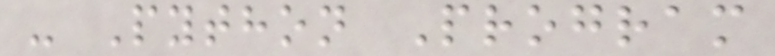- Python Program
